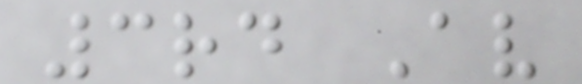3rd Av
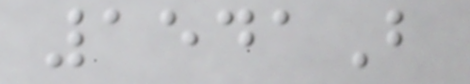1541B
